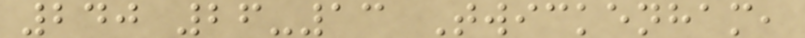240 26-13 Twickenham,
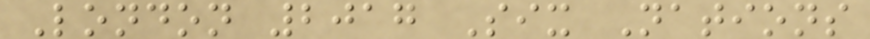London 2017 Six Nations
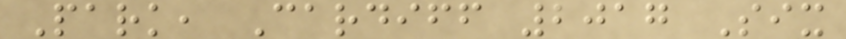Park, Cardiff 2017 Six
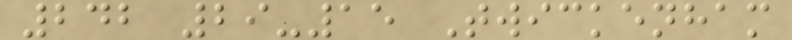242 29-15 Twickenham
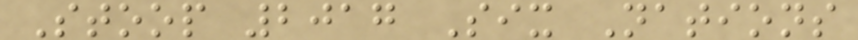Stoop 2017 Six Nations
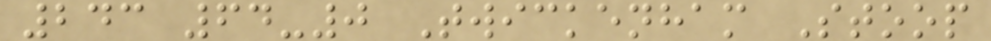243 64-0 Twickenham Stoop
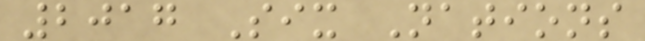2017 Six Nations
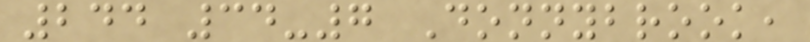244 34-7 Donnybrook,
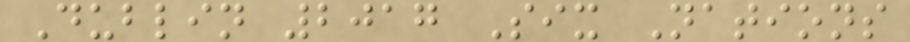Dublin 2017 Six Nations
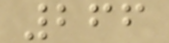266
